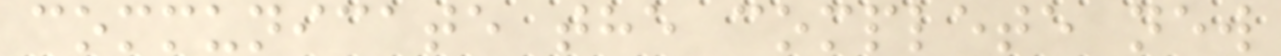communicate the complete new
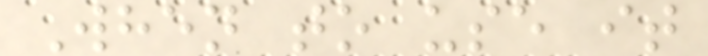When to use it
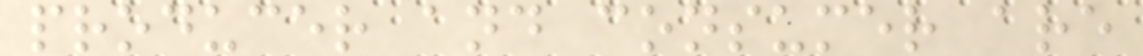producer and consumer are
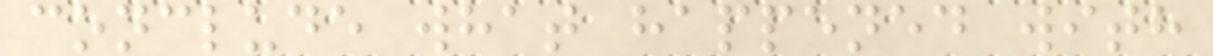conclude what happened with
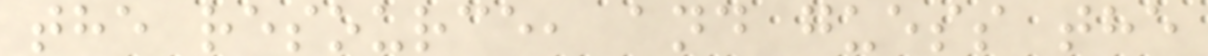the resource, and guess the
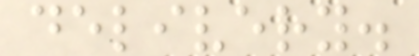delivery.
